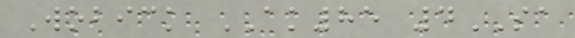Wobick AK85 4SA
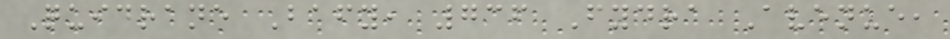Quidrane Bafy, 736 Fydra Avenue,
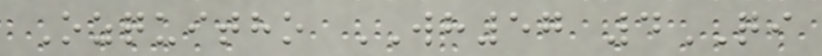Ozquitho WH57 4QI
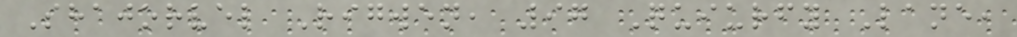Shajorvel Rigwen, 97 Quiurfy Lane,
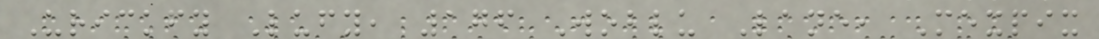Urickfy Lufy, 176 Woblu Lane, Mexpix
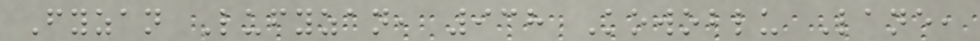Fyzan Lufyzan, 938 Kowoblu Lane,
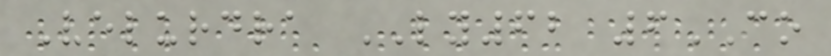Velurdra LY62 6CO
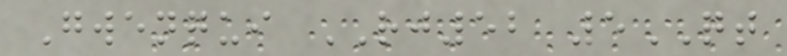Gwenqui RJ52 5QT
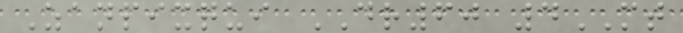Zanpixqui DR60 4MT
